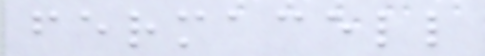fermacell
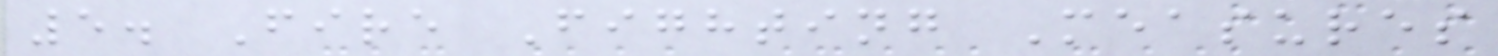5. Fire Fighting Measures
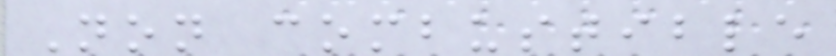Non combustible
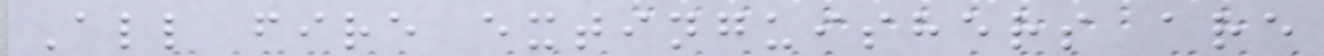All fire extinguishers are
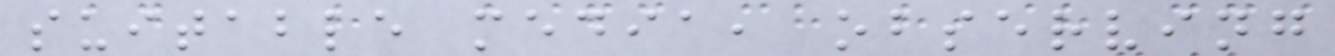suitable media, observing
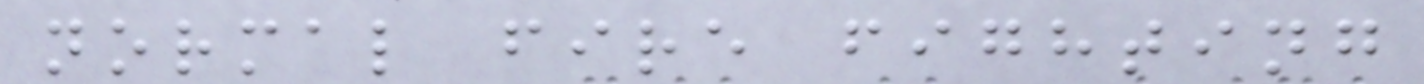normal fire fighting
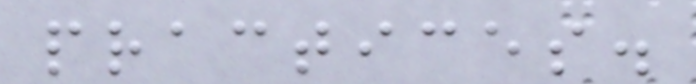practices.
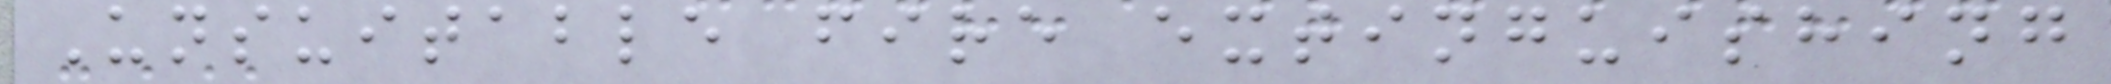Unsuitable fire extinguishing
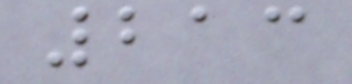213
